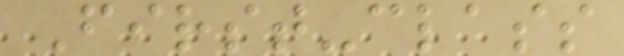First-class
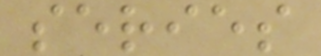series
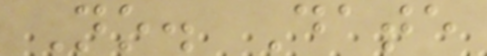No. Date
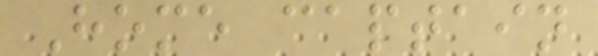Home captain
